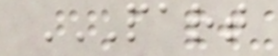PART
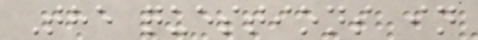The questions in
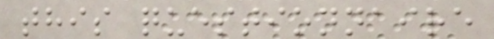this questionnaire
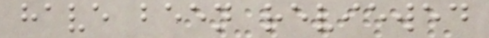have been reviewed
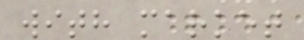with market
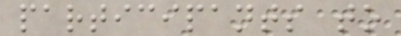participants to
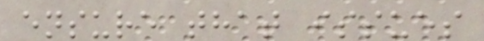ensure that issues
